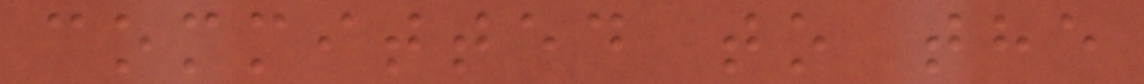committed to the
